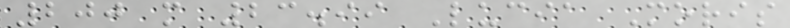200 m 23.99 Lucia Moris
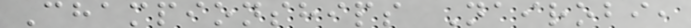Championships Nairobi,
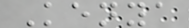Kenya
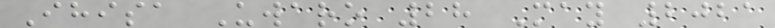Ihisa Uwaro 28 May 2021
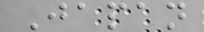Japan
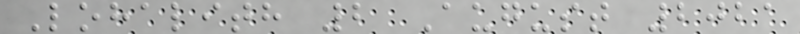Lohalith 2 August 2021
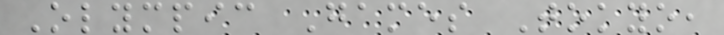Olympic Games Tokyo,
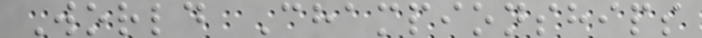World Championships
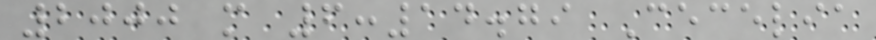2000 m 6:14.79 Cecelia
